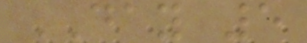DAY 5
